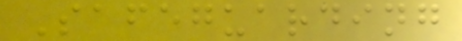Safeguarding
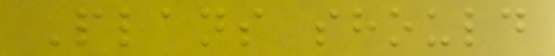Plans should
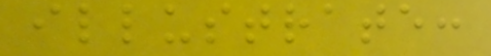illustrate:
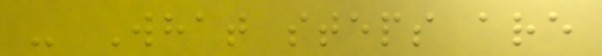- What steps are
